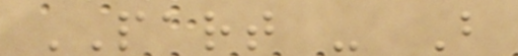PART - B
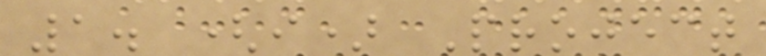1. (i) Project
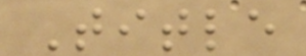Title
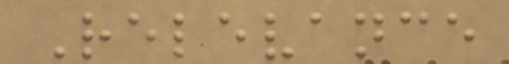Relevance
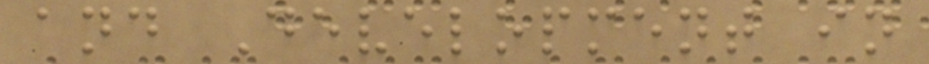and Development in
